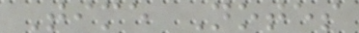Time Notes
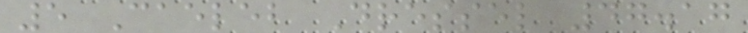5 Caeleb Dressel 47.17
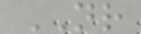NR
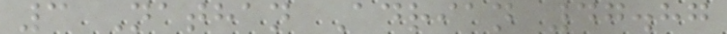3 Nathan Adrian 47.87
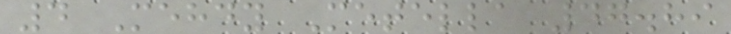4 Mehdy Metella 47.89
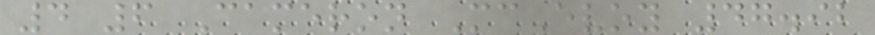4 6 Cameron McEvoy 47.92
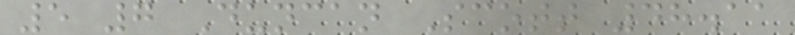5 7 Duncan Scott 48.11
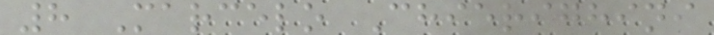8 Marcelo Chierighini
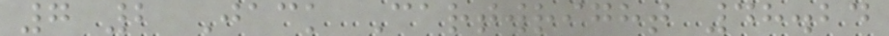7 2 Jack Cartwright 48.24
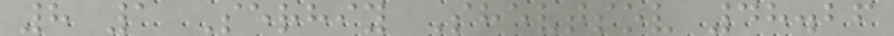8 1 Serhiy Shevtsov 48.26
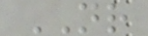NR
